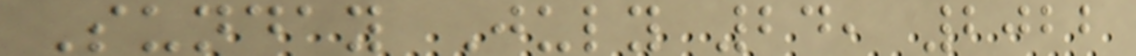Sunday July 24, 2022
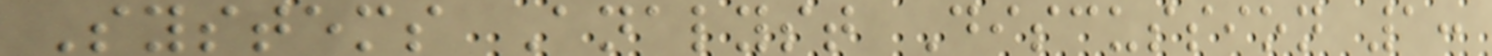Systems Analyst Discussion 1:
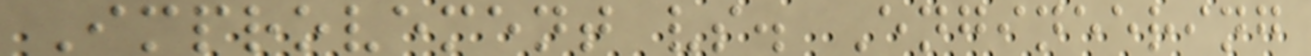Improvement vs. Engineering
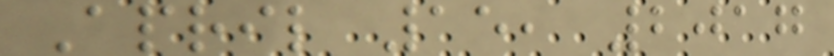April 15, 2017
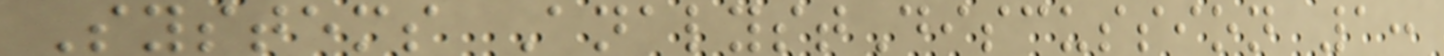Systems AnalystDiscussion 1:
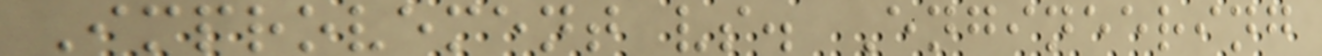Improvement vs. Engineering
